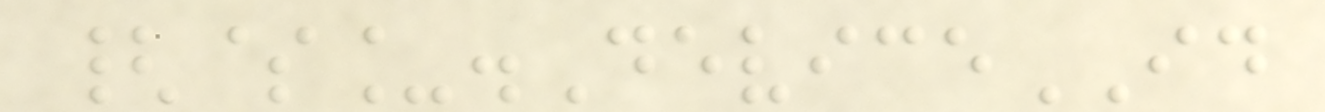{$_.DeviceID
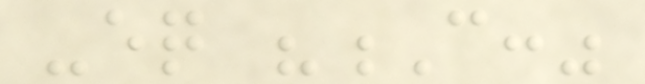-eq "C:"
